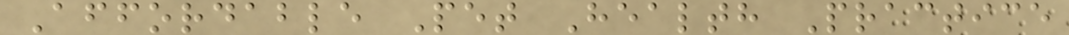Affordable Pet Health Practice
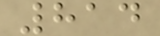814
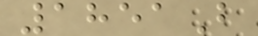1851B
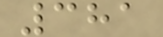381
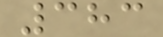383
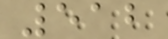512
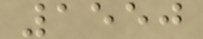1550
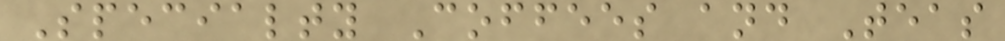Specialty Coffees and Teas
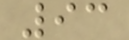93
